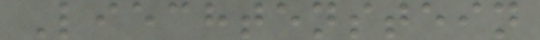Liechtenstein
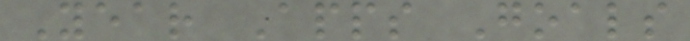Year Apps Goals
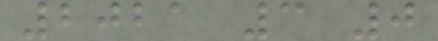2021 3 0
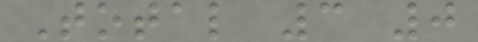Total 3 0
